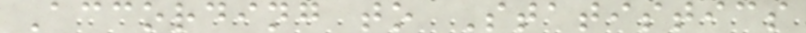According to Statistics
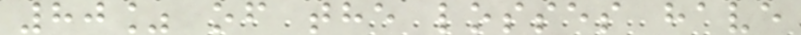80% of the losses have
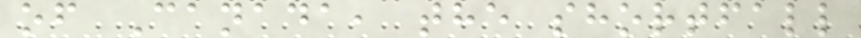of Canada, the shortfall
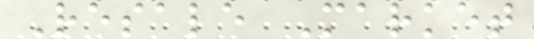Resale Market
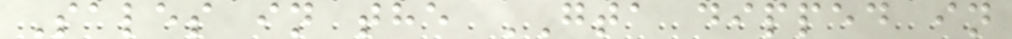Sales in the GTA dipped in
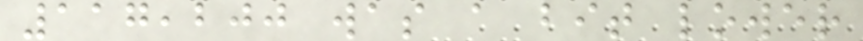117,200 was a bit lower
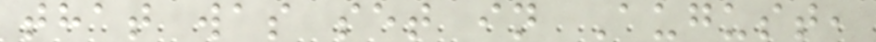that was set in August,
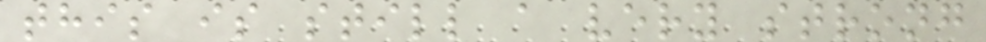this is still a very strong
